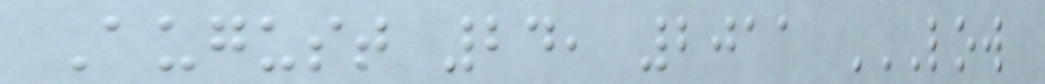August 24, 2011 LOW
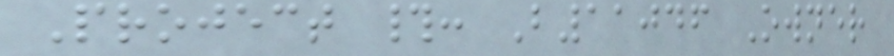Project #: B11046 Owner
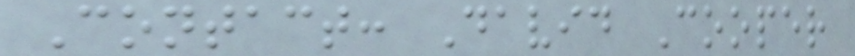Contact: David Cooper
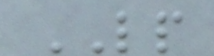LP
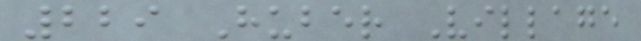229 Huber Village
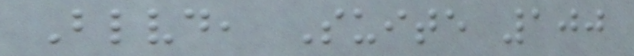Blvd, Suite 100
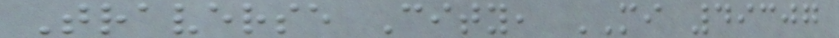Traverse City, MI 49307
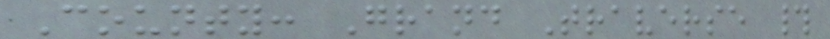County: Grand Traverse #
